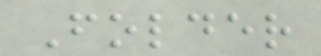Folder
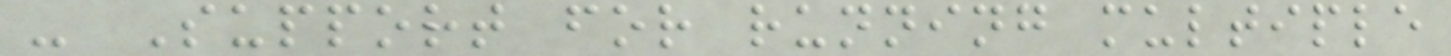- Support for running multiple
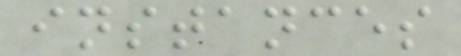instances
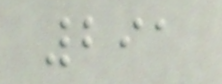291
